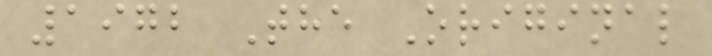1972 The Original
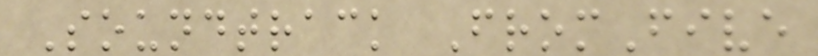Soundtrack FromFive
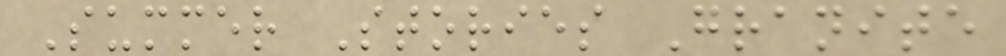Summer Stories Granite
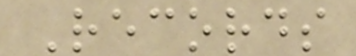Records
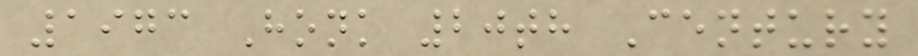1973 Honk 20th Century
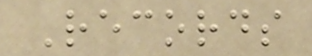Records
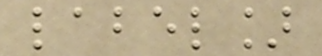label]
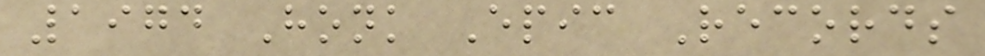1974 Honk Epic Records
